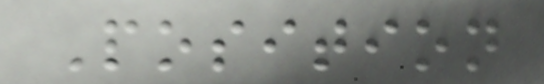Position
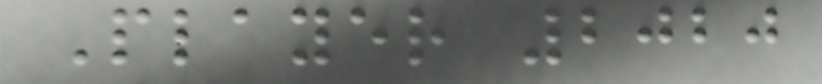Player 2020
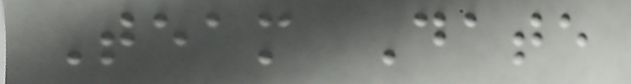Team Date
